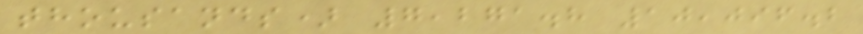thousands) 7,271.8 10,096.2
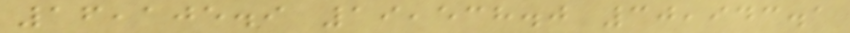16,105.9 19,538.0 30,943.1
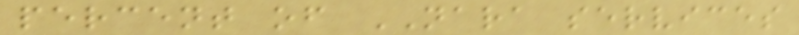percent of NARA services
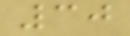30
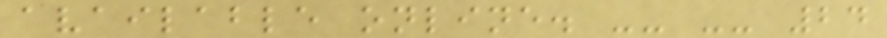available online. -- -- 24
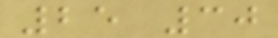25 30
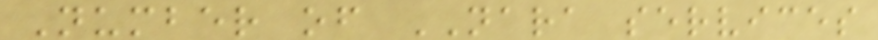Number of NARA services
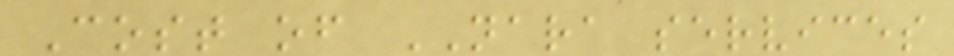Cost of NARA services
